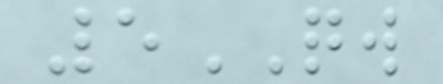5QW
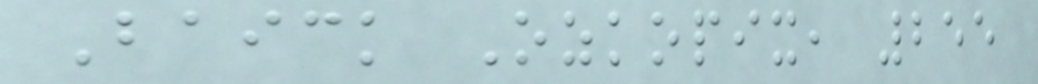Baick Ozkopix, 255
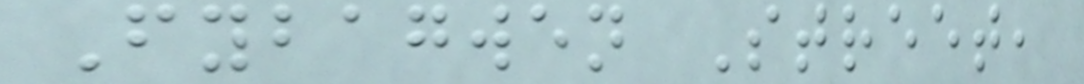Fybagwen Street,
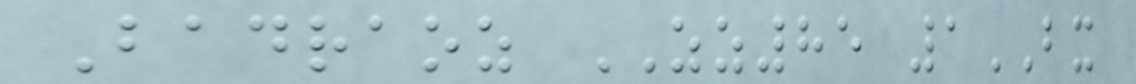Badraoz ZZ85 1BX
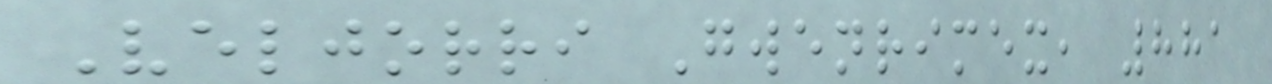Veljorri Gwenrimex, 881
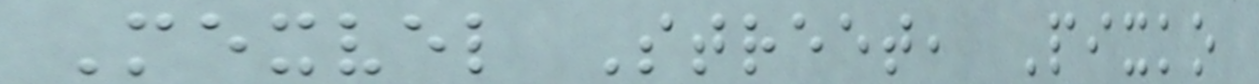Mexvel Street, Pixko
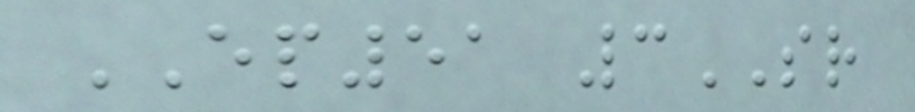EP51 3SR
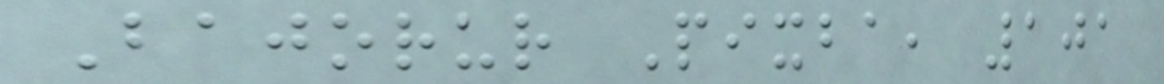Bajorur Pixba, 101
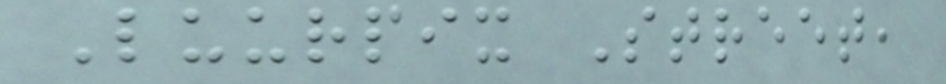Luurpix Street,
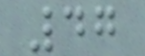47
